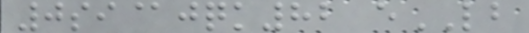0si@jqk82 eLB
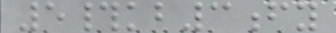5#kb3fy
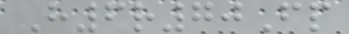H6r70Fp
